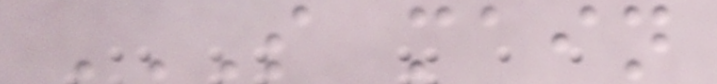S MAIN
